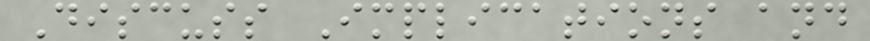Discuss Implications and
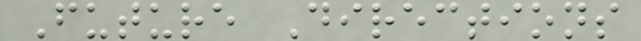Future Directions
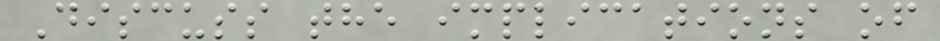Discuss the implications of
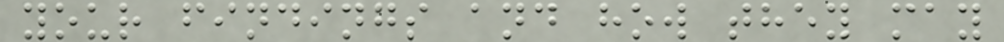your findings and how they may
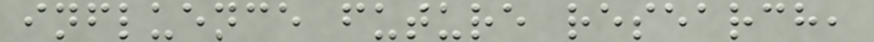influence future research,
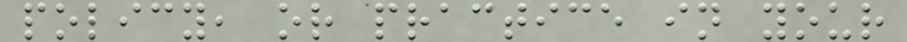policy, or practice in your
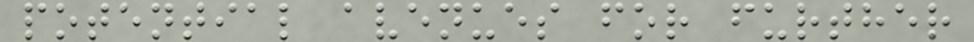potential avenues for further
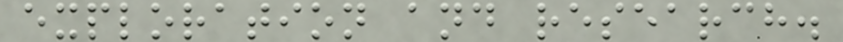exploration and research.
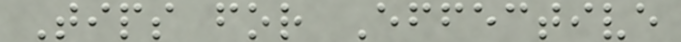Tips for Effective
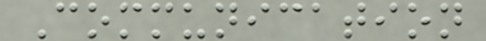Communication
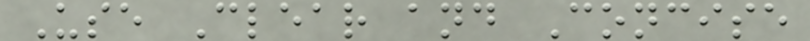Use Clear and Concise
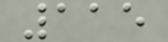115
